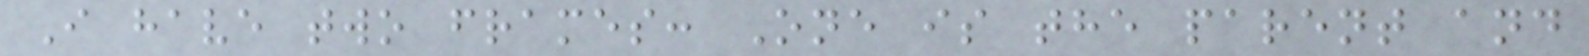I have two frames: One is the parent and
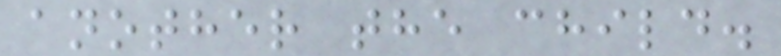another the child.
